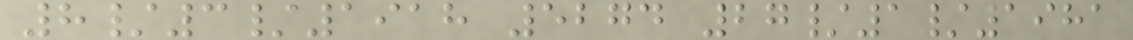8/3/1918 5274 27/1/1981
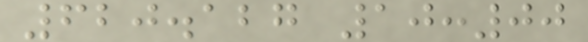620.127 10:00
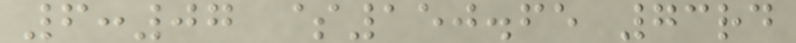6:07 $150.65 73rd
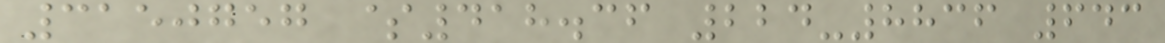3150757 $418.36 224-8836 643
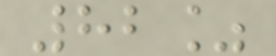82%
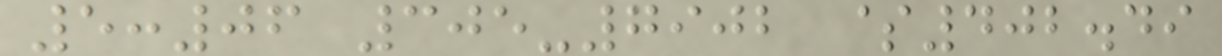5:06 305-7902 $402.49
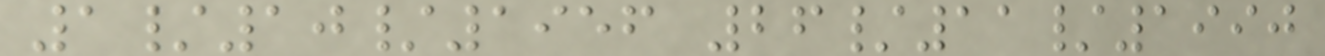1/10/1956 26/11/1990
